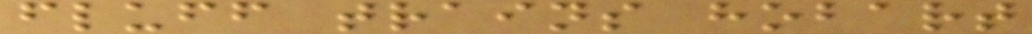fluff trains hobart
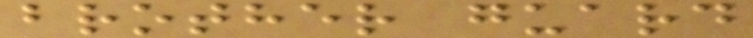brother guard
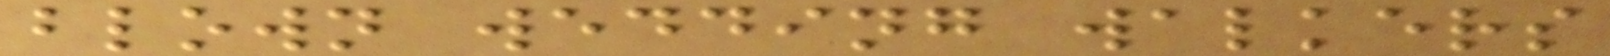blown wedding walkers
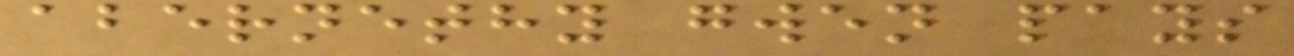abernethy gwen pays
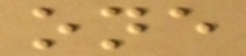one
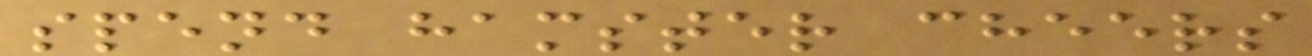spend hamster cheers
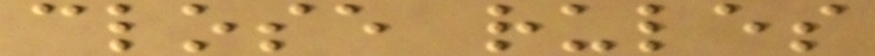close rules
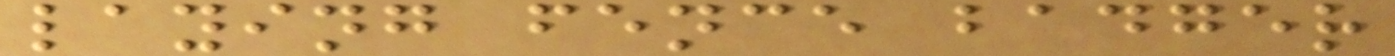laying fence badger
